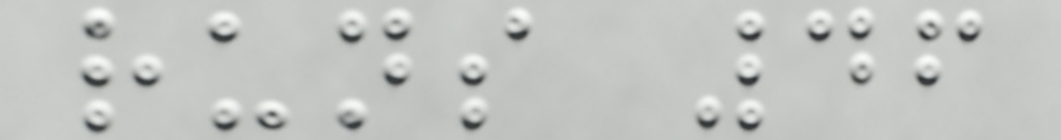runs 46
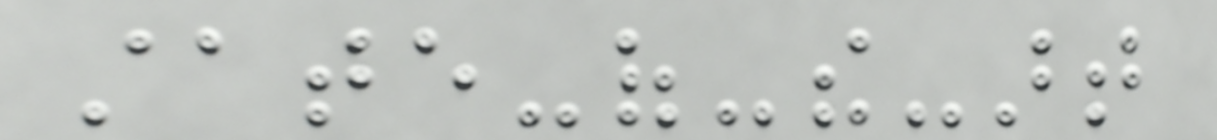state-of-the-art
